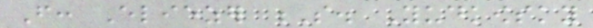From: Eliezer S. Yudkowsky
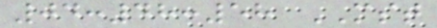04:48:58 MST
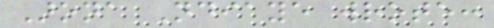Arona Ndiaye wrote:
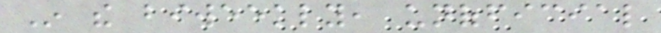In the biweekly, unofficial
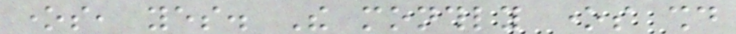ones, yes. The monthly ones should
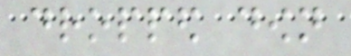dropped down
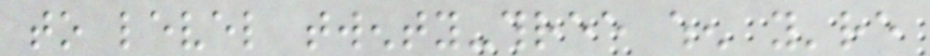to level twenty-three when you're
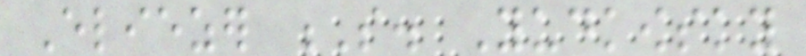Eliezer S. Yudkowsky
